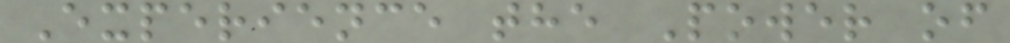Experience the Power of
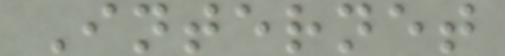Internet
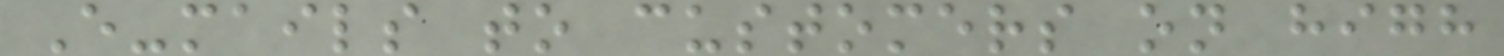E-mails to customers on high
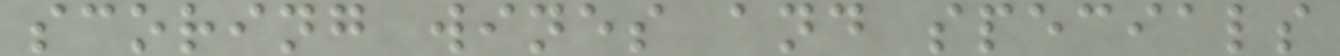scoring wines and specials
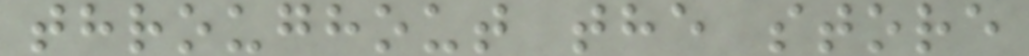throughout the store
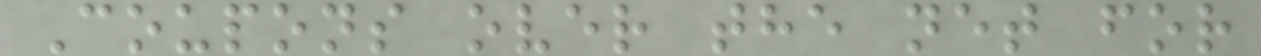Coupons over the net for
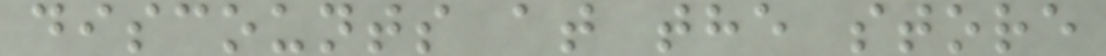discounts at the store
